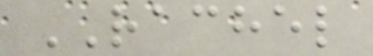RACHEL
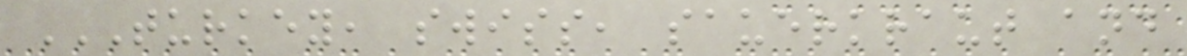TURKEY, SWISS, SAUERKRAUT AND
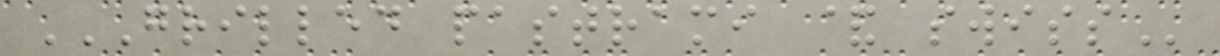GRILLED PASTRAMI & SWISS
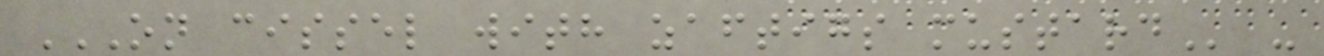ON CISSEL WITH ZAFTIGS MUSTARD -
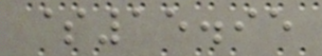$15.95
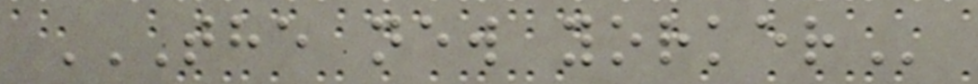THE NEW YORKER
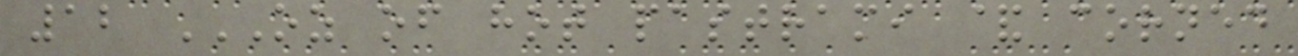12 OZ OF HOT PASTRAMI & CORNED
